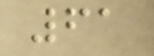61
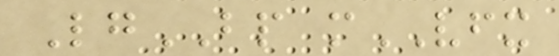LgBP mVFX
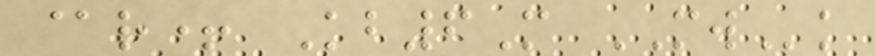@r+ Kb6M MWk
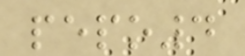pepo4
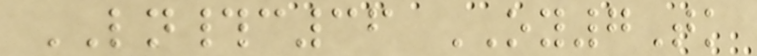LN#c36 OY7Tk
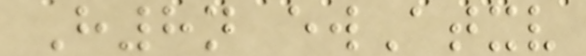H8n ewAtxv
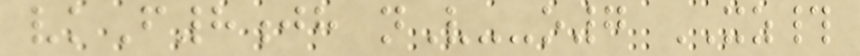vkF8jh nV--o7 XZ#
